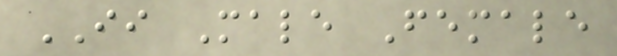II Male Female
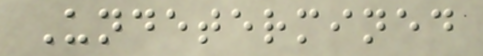Undetermined
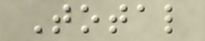Total
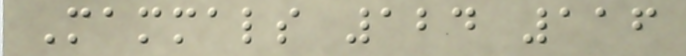Mammals 124 116
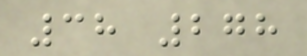38 278
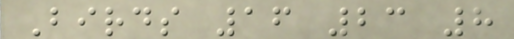Birds 16 23 8
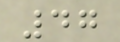47
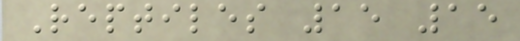Reptiles 15 15
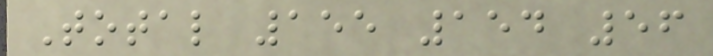Total 155 154 56
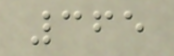365
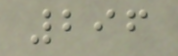296
